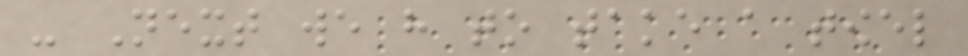- Next we have to take a towel
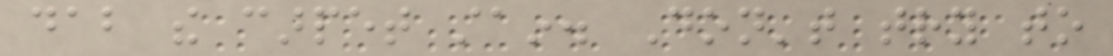dab the carpet stain. Don't try to
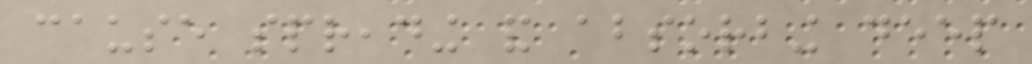cause spreading and absorbing deep
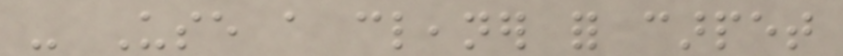- Use a cleaner for carpet
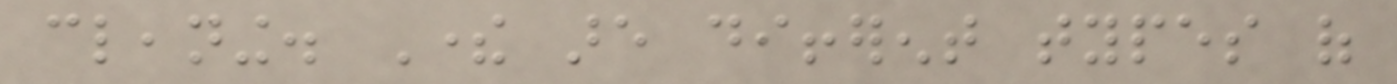cleaning. There are different types of
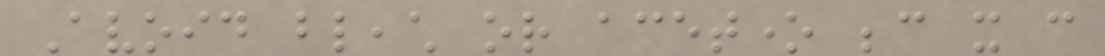Avoid bleach or acetone because it can
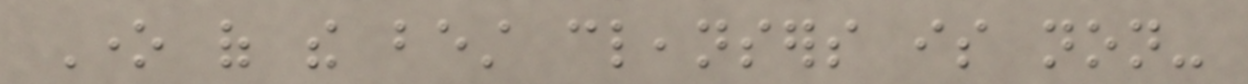One of the best cleansers is non-
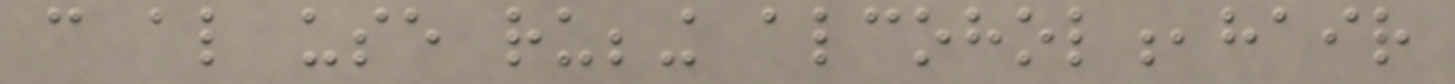can also use rubbing alcohol,hair
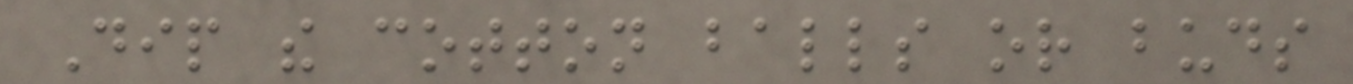Dip the cotton balls or buds
